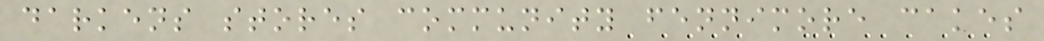darkens stores community fennimore cakes
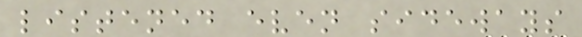listened even sideways
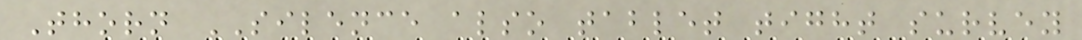Thorn SILENCE also tablet tight survey
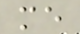me
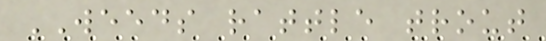WEEDS rattle trout
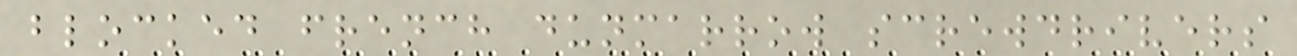blocked french dunmarrow screwdrivers
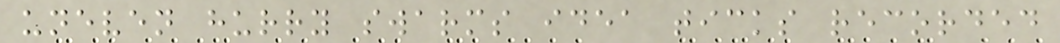uneven hurry swarms idea ticks recorded
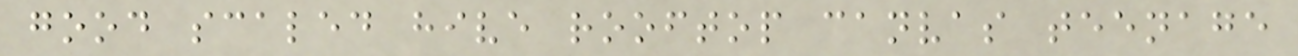good scaled hive rooftop canvas teenage
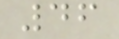46
